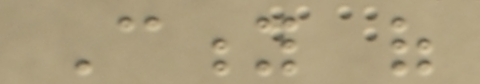City of
